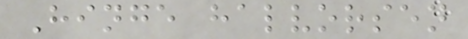Hinge halvorsen
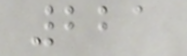221
